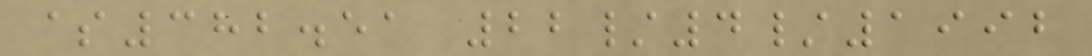$382.51 22/4/1992
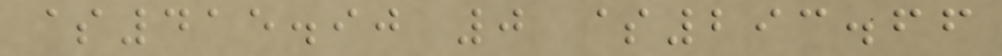$415.90 0 $293.66
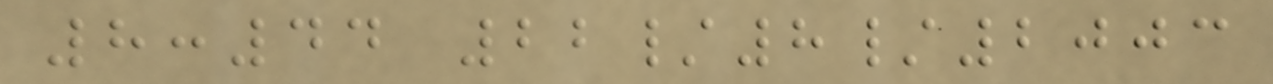8:44 22/8/2003
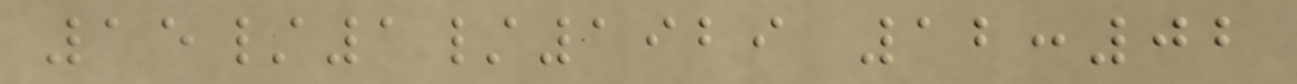15/1/1929 12:02
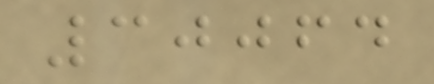30064
